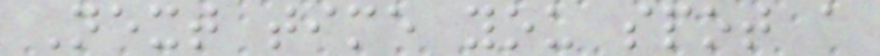Next time you spot a
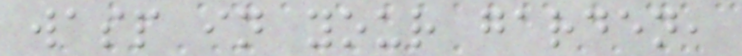wasp in your garden,
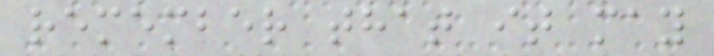remember that it may
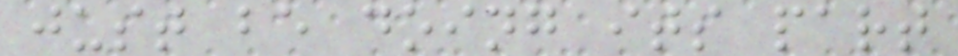just be doing its part
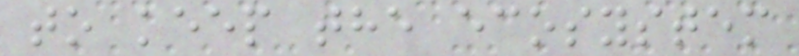to keep the ecosystem
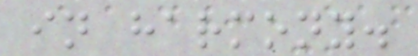in harmony.
